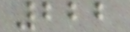222
